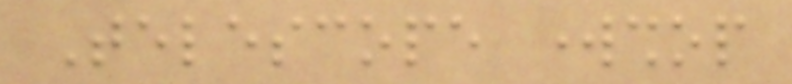Telescope workshop
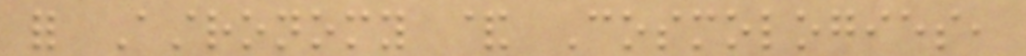for Astronomy & Cosmologies,
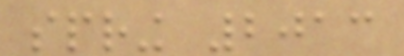spring 2013
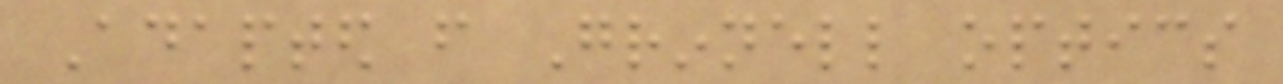Adapted from Grinnell optics
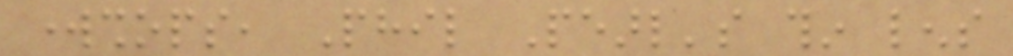workshops, Phil Pearl's thin lens
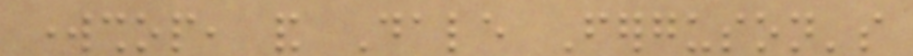workshop, and Dale Ferguson's
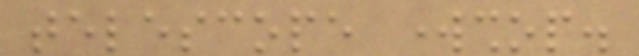telescope workshop.
